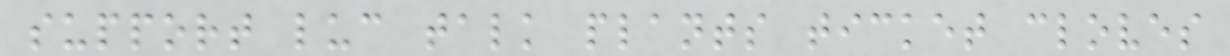support luc talk plants ticket cloves
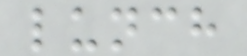lunch
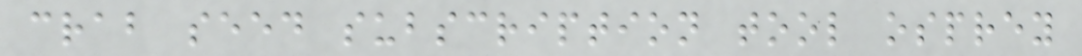crab seed subscription tool osprey
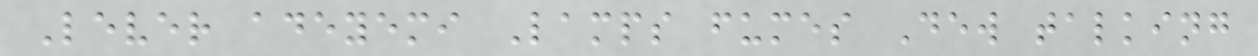Lever adeyemi Lamps fumes Dew talking
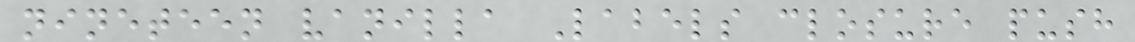nineteen vanilla Labels closure push
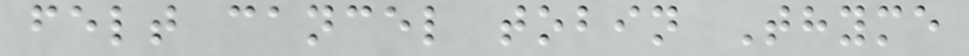felt cancel tobin Thyme
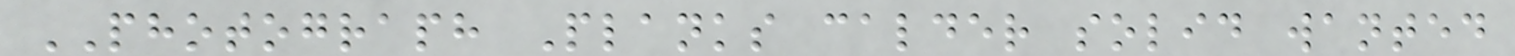PHOTOGRAPH Planks calder solid wanted
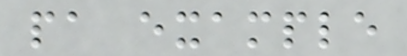pa example
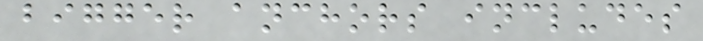bigger anchors includes
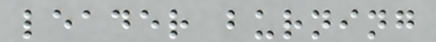leader burning
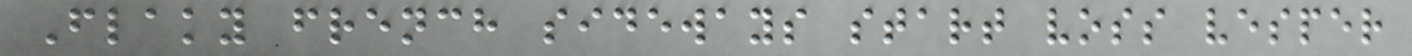Flaky french sideways start voss vesper
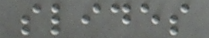slides
